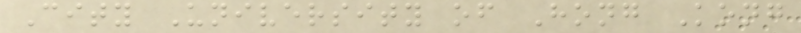City University of Hong Kong
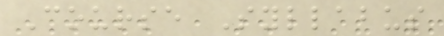Course Syllabus
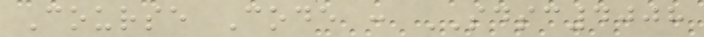Course Code : SDSC4008
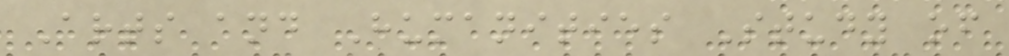Arts and Humanities Study of
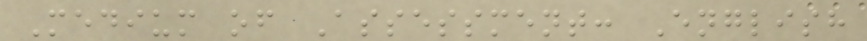Medium of Assessment: English
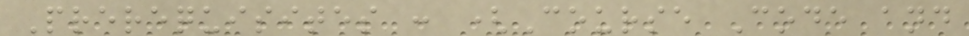Prerequisites : (Course Code and
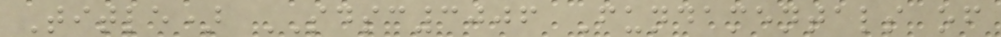Title) SDSC3006 Fundamentals of
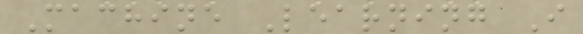Machine Learning I
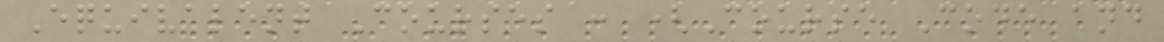Equivalent Courses : (Course Code and
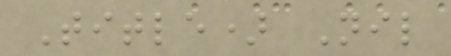Title) Nil
